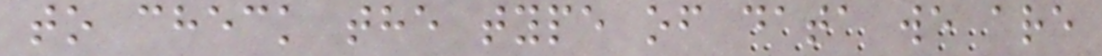to check the type of data we are
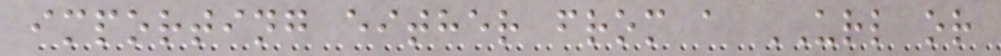importing either from a URL or
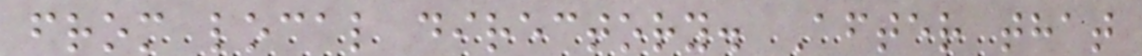from local directory. After that
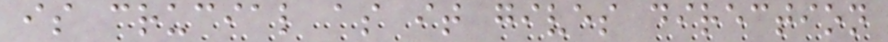is crucial as it gives direction
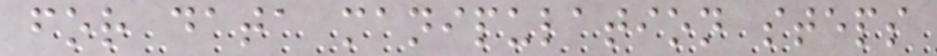for data manipulation steps
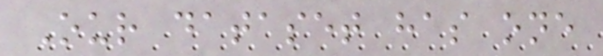Our dataset has one
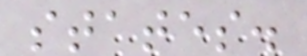states.
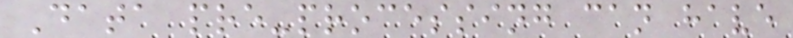Data pre-processing can have
